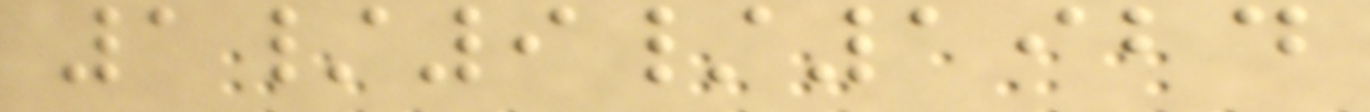1/9/1924
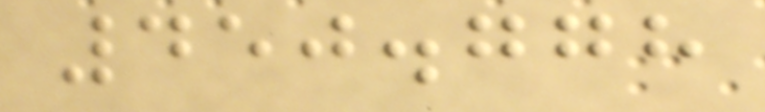450.778
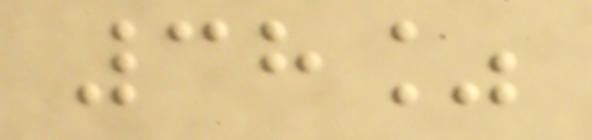38%
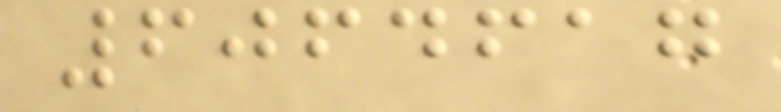6064617
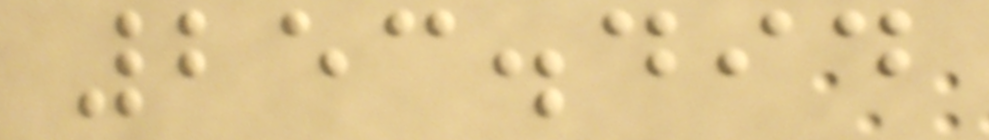253.494
